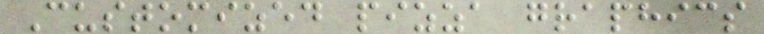Customized pizza graphics
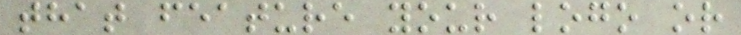that feature your logo or
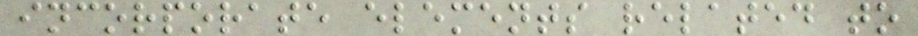incorporate elements related to
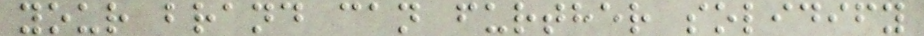your brand can further solidify
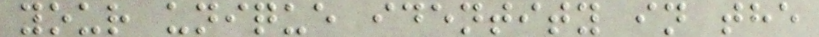your unique identity in the
